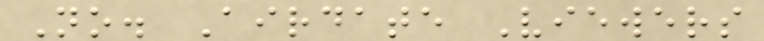No. Airdate Viewers
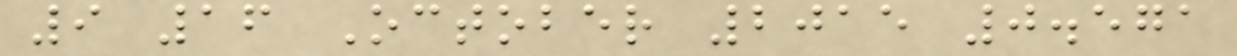9 16 October 2015 0.571
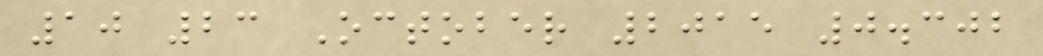10 23 October 2015 0.302
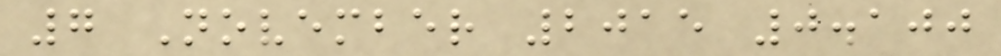7 November 2015 0.100
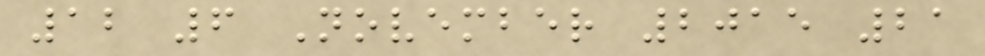12 6 November 2015 21
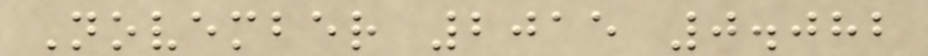November 2015 0.082
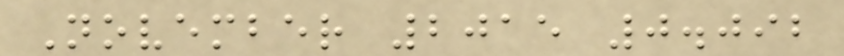November 2015 0.092
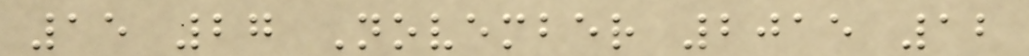15 27 November 2015 12
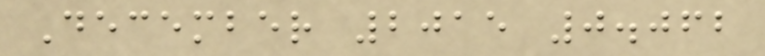December 2015 0.062
